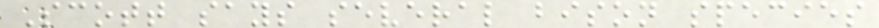Scott says several bison species
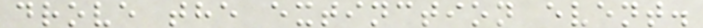drove the extinction event.
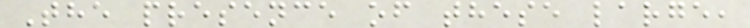The presence of these large,
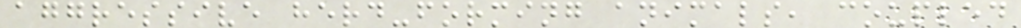aggressive herd-forming animals, coupled
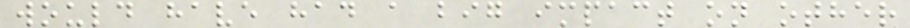would have had a big impact on other
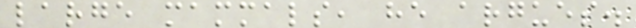large mammals, he argues.
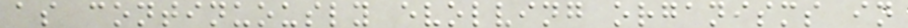as continuously evolving organisms in
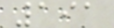191
